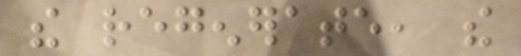the regenerate, the
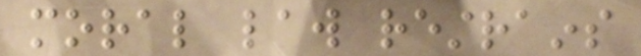moral law restrains
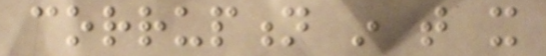corruption in that it
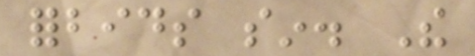forbids sin. The
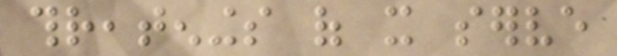threatenings of it serve
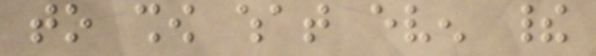to show what even their
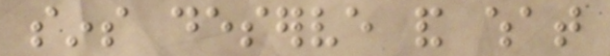sins deserve and what
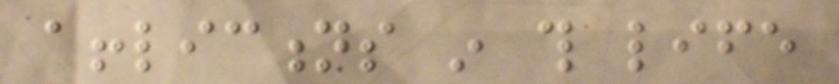afflictions in this life
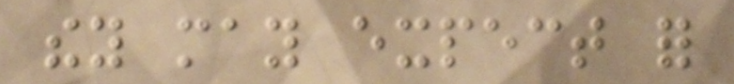they may expect for
